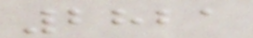2821
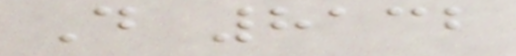D 8132
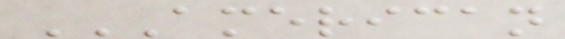AMERICAN
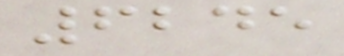6245
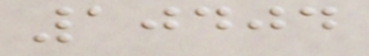10404
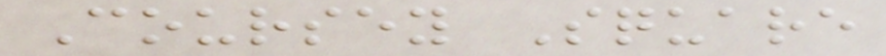Coursey Square
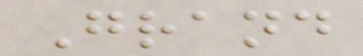Grand
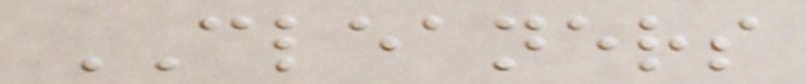CLEANERS
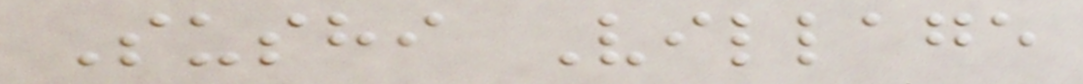Sushi Village
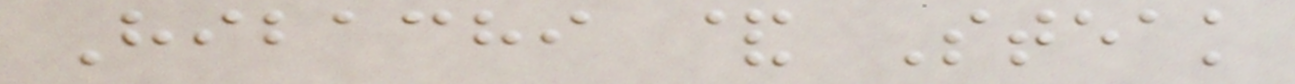Hibachi & Steak
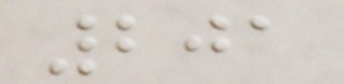201
